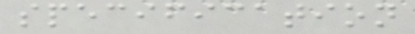specification
